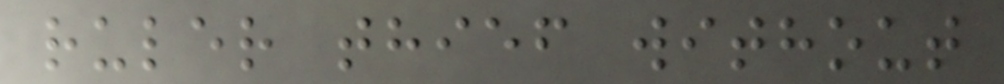ruler thief without
